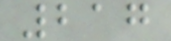217
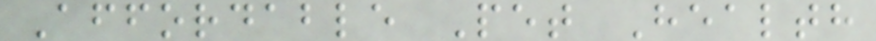Affordable Pet Health
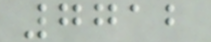7712
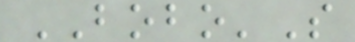BOBO'S
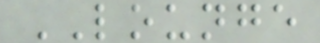LOUNGE
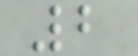2
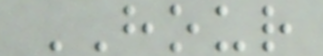HOUR
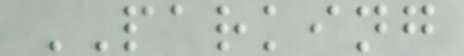PARKING
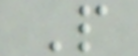P
